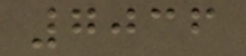7036
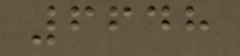6648
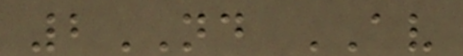2ND AV
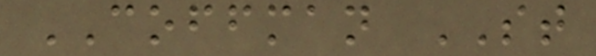COFFMAN ST
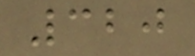320
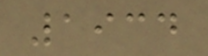1934
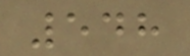548
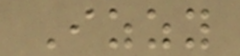Izzy
